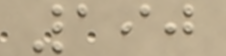190
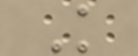K
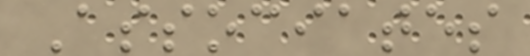Associates
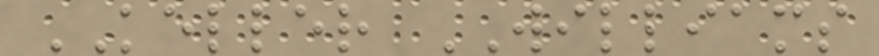KELLER WILLIAMS
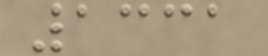1331
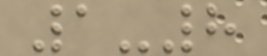1-8
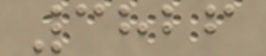3826
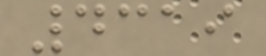4319
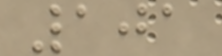101
